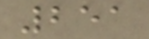251
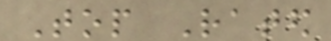Top Rated
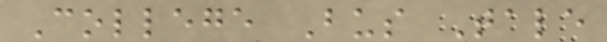College Bus Tale
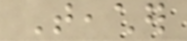Teacher
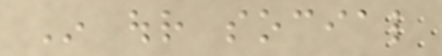In our social
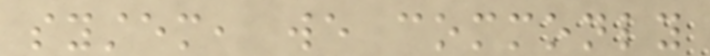system, we commonly
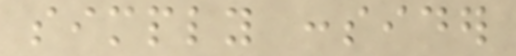simply consider
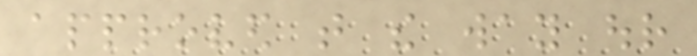approved that the way our
